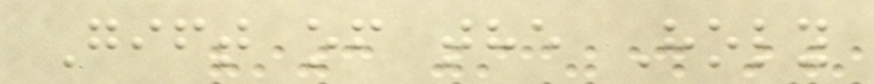Gift of the Holy
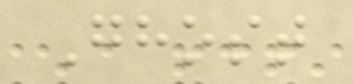Ghost
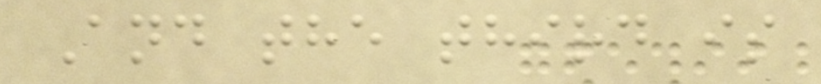And the third is
